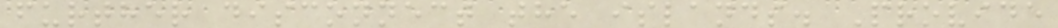further disconnect the islands. Provide
